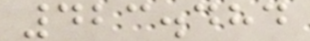423.484
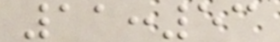11:53
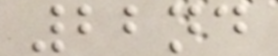22nd
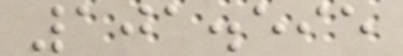101.595
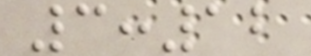3:12
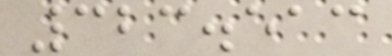323.513
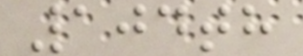104th
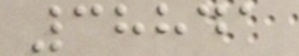38841
